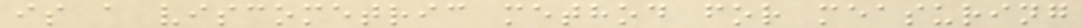is a viscometric method for measuring
